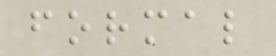formal
